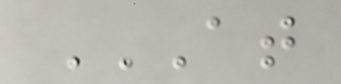AT
